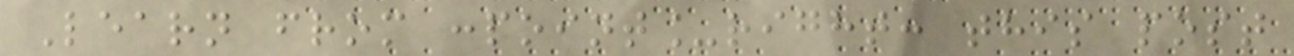Learn from :point_right: this post
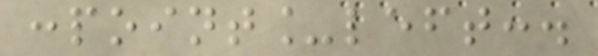:point_left:.
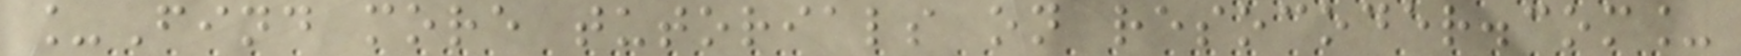_Find more tutorials on resocoder.com_
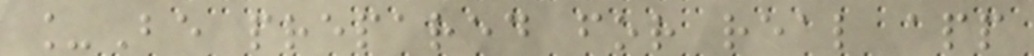_Be prepared for real app
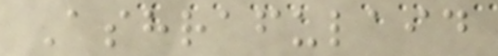Ashrafulaid
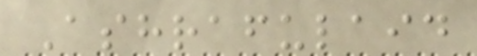Ashrafulaid
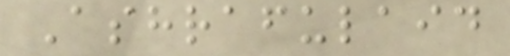Ashrafulaid
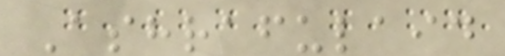Ashrafulaid
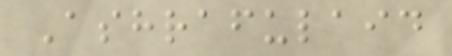Ashrafulaid
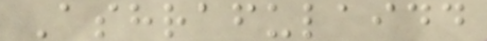Ashrafulaidd
